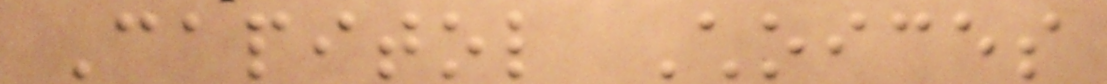Capitol Choices
